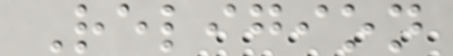Religion
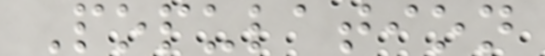Population
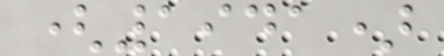(1941)
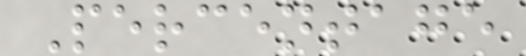Percentage
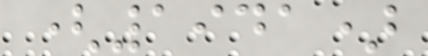(1941)
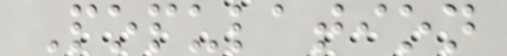Population
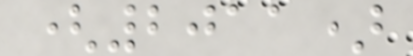(2011)
